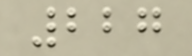227
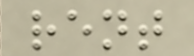rent
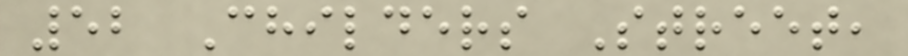52 Childers Street,
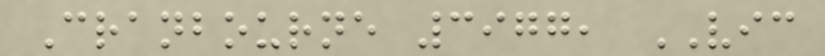Cranbourne 3977, VIC
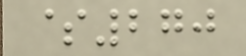$270
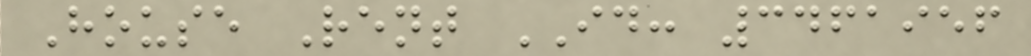House Rent ID: 3461956
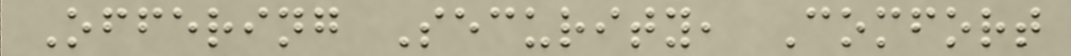Offering Security, Comfort
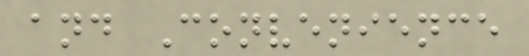and Convenience
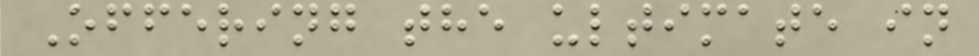Offering the ultimate in
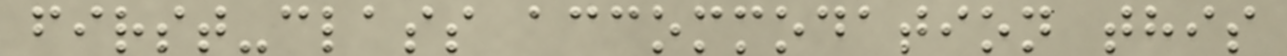first-class accommodation this
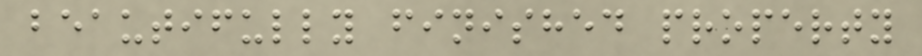beautifully finished property
